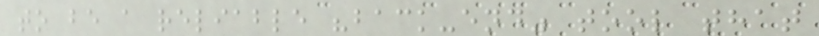to be a reliable "back-end" tool that
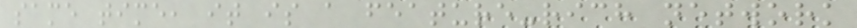same time, it is a feature-rich network
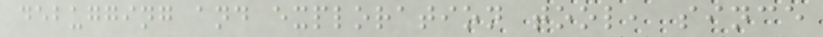debugging and exploration tool, since
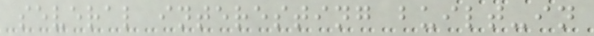several interesting built-in
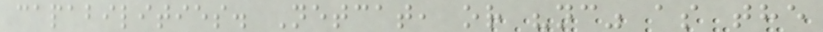capabilities. Netcat, or "nc" as the
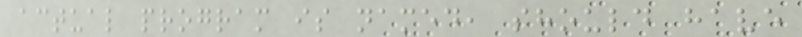actual program is named, should have
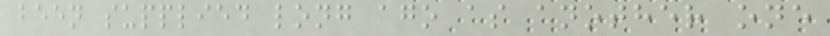been supplied long ago as another one
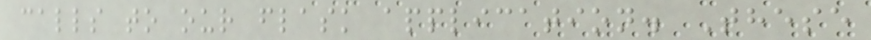calls to our flask application. These
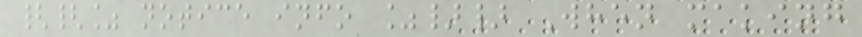{{% notice info %}} When making
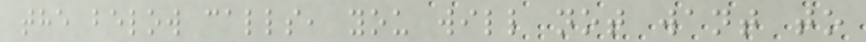the below calls, you will not want to
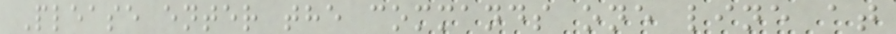Please enter the commands one line at
